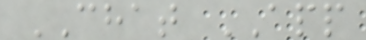CHAT APP
